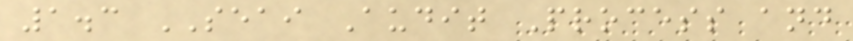1.3 SEAI Audit Process and
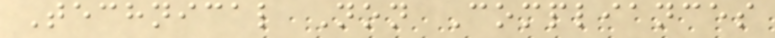Technical Non Compliances
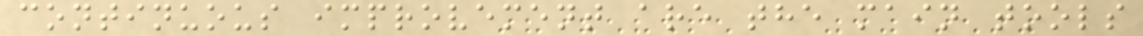continuous improvement are the main tools
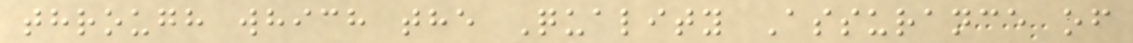through which the Quality Assurance of
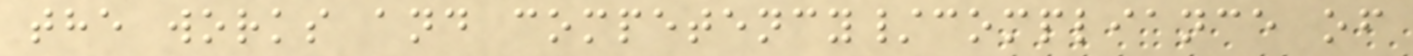the works and competency/compliance of
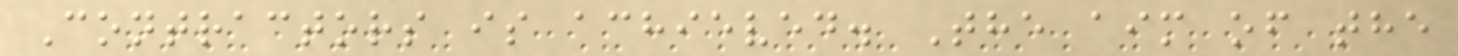Contractors is achieved. The aim of the
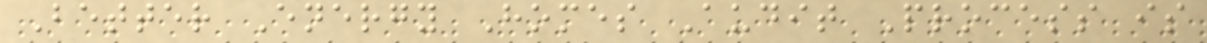Better Energy Homes Audit Process is
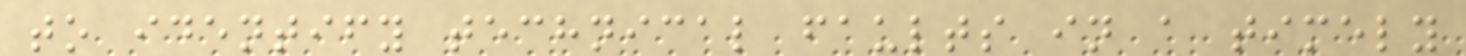to identify technical faults in a timely
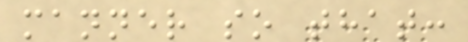manner so that:
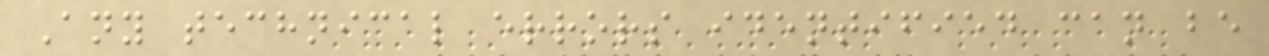Any technical errors identified can be
